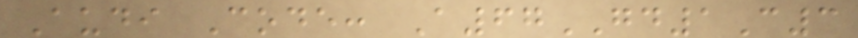Audi Code: A67GD1C3
